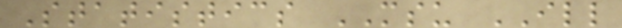Statistics MSU ILL
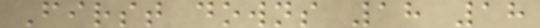First downs 18 18
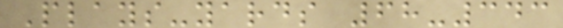Plays-yards 68-343
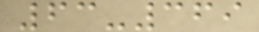63-369
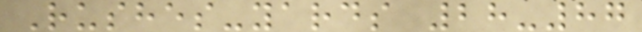Rushes-yards 28-87
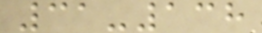31-138
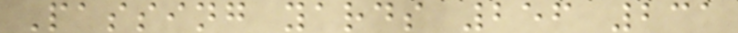Passing yards 256 231
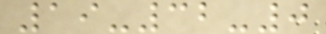19-32-0
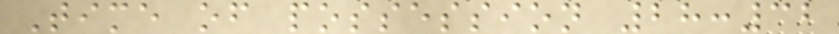Time of possession 28:32
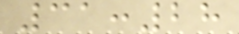31:28
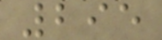295
